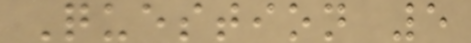Question 5
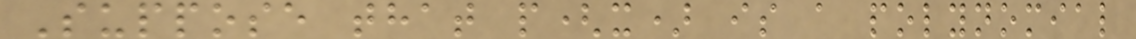Suppose that p(x) is a polynomial
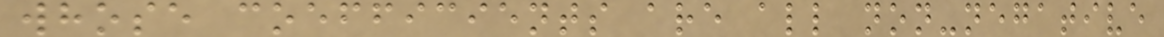whose coefficients are all non-negative
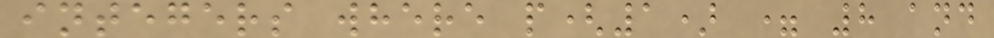integers where p(1) = 8 and
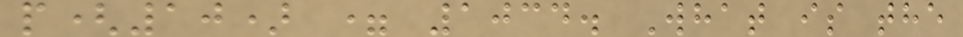p(10) = 1034. What is the
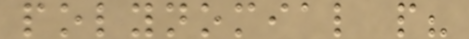polynomial p?
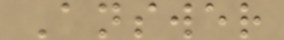Answer
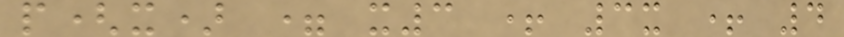p(x) = x3 + 3x + 4
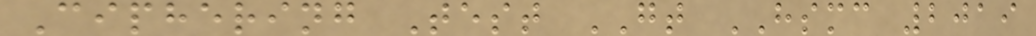Ciphering Test GT HSMC 2019
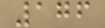176
